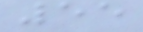55
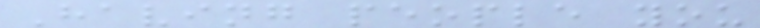Having people you
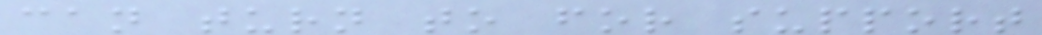can turn to for support
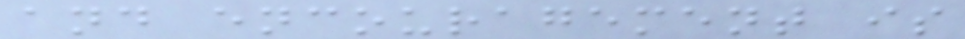and encouragement is
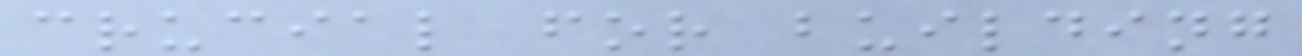crucial for building
